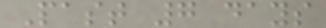Past 7 days
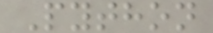Python
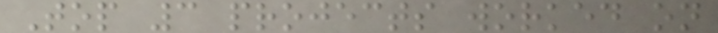Top 3 projects worked on
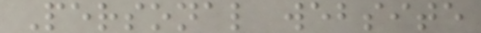Personal website
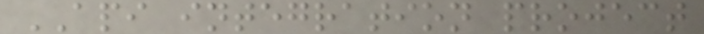API integration project
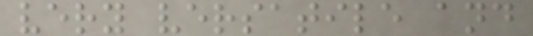very versatile and
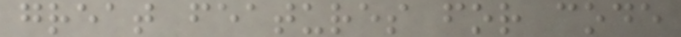great features for code
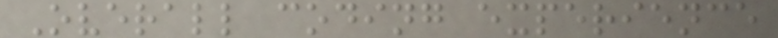Overall coding experience
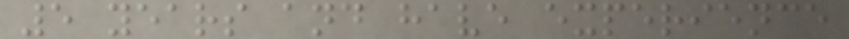5 years and have experience
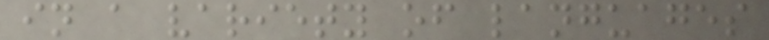in a variety of languages
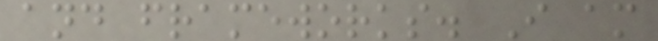and frameworks. I am
